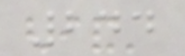244
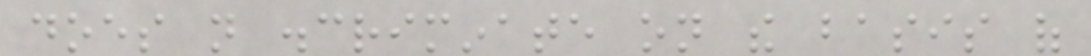does not discriminate on the basis of
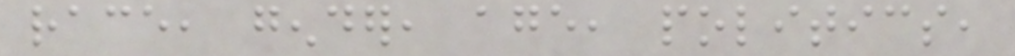race, gender, age, politics,
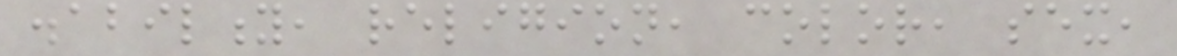disability, religion, color, sex,
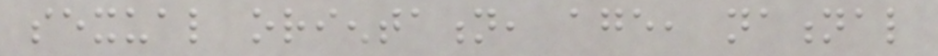sexual orientation, age, national
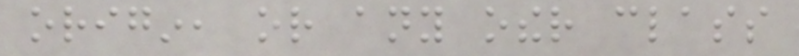origin, or any other class
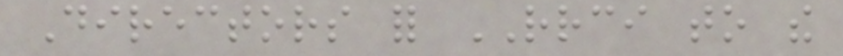Directors for RRCI to the
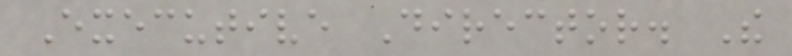Executive Director. The
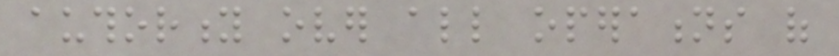authority over all operations of
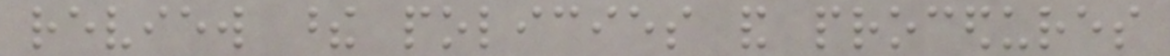review these policies and procedures
